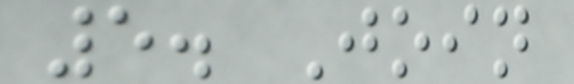5. Join
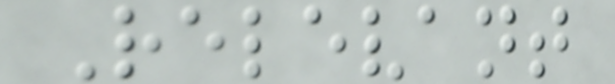Relevant
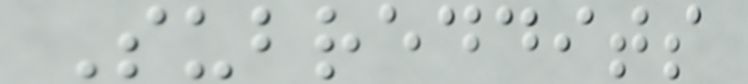Subreddits
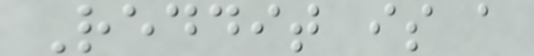Reddit is a
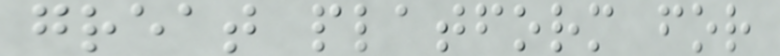great platform for
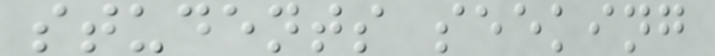students seeking
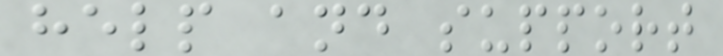help and support
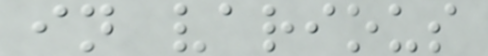in various
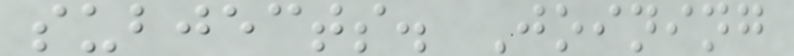subjects. Joining
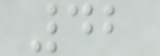42
